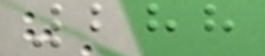288
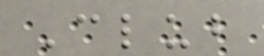Club
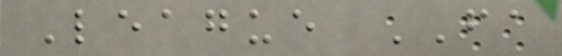League FA
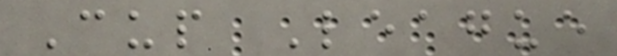Cup League
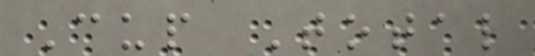Cup Total
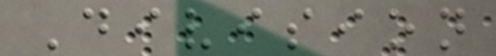Division
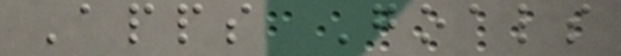Apps Goals
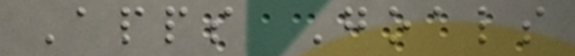Apps Goals
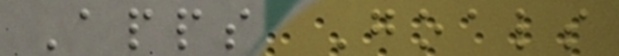Apps Goals
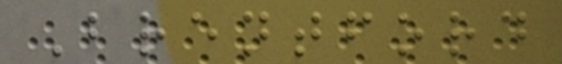Brentford
